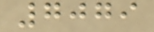7079
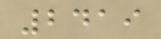2419
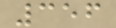356
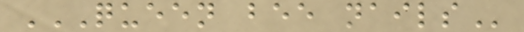QUEEN BEE NAILS
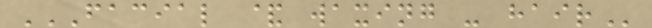FACIAL & WAXING - HAIR
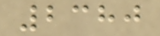2380
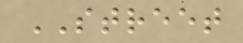STREET
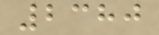2380
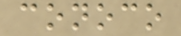conoco
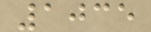1035
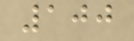100
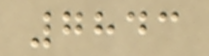7843
